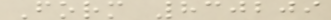Form 830209
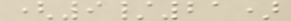(9/21)
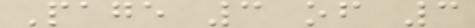Page 3 of 3
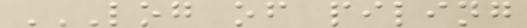LOG OF PILING
